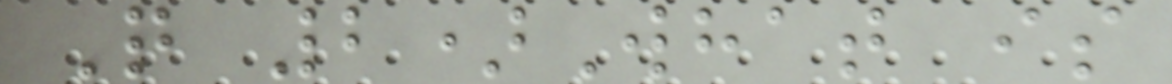Q 2)What is
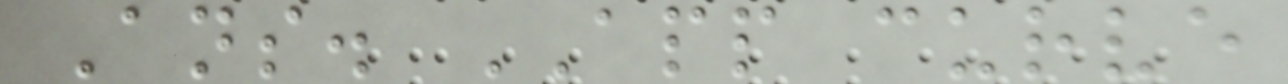Ans. APP curve
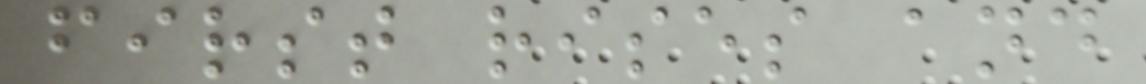first rises and
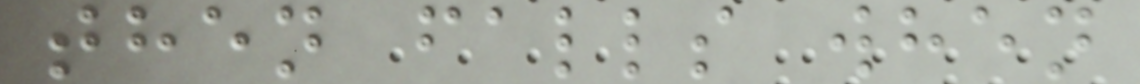then falls when
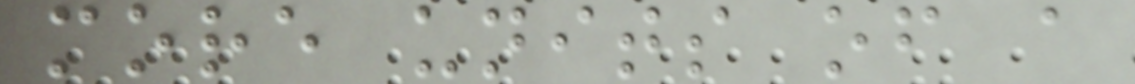more units of a
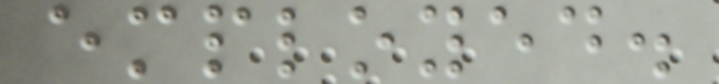employed.
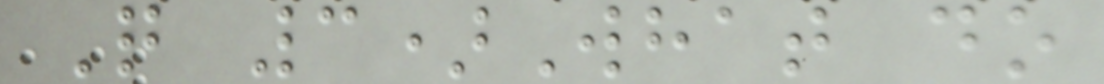Q 3)What do
